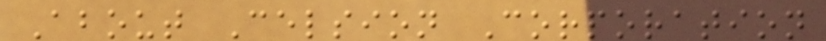About Celsion Corporation
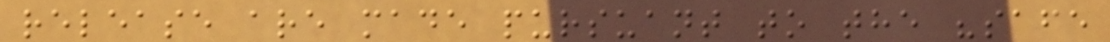release are made pursuant to the "safe
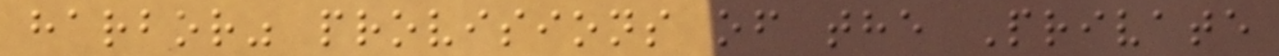harbor" provisions of the Private
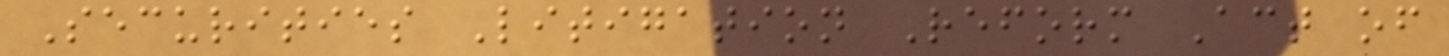Securities Litigation Reform Act of
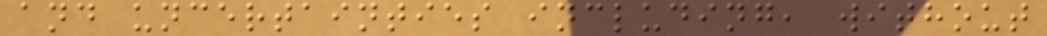and uncertainties including, without
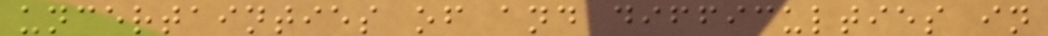uncertainties of and difficulties in
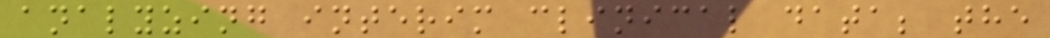analyzing interim clinical data; the
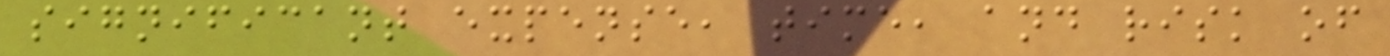significant expense, time, and risk of
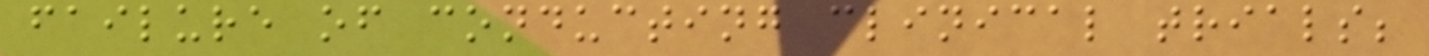failure of conducting clinical trials;
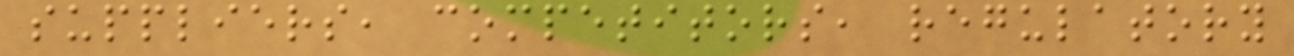suppliers, competitors, regulatory
